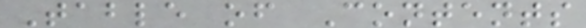Table of Contents
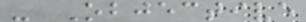- Objective
